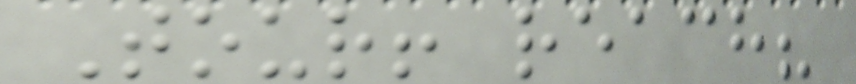Tour! reach?
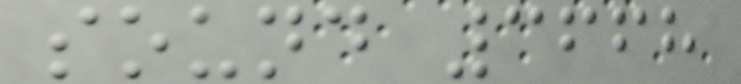sound 3668
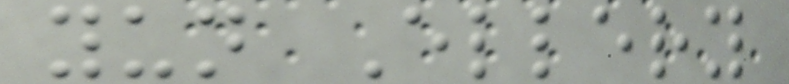yun Ellery
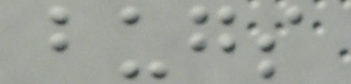bugs
